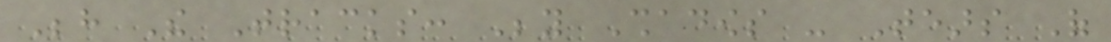Behind The Tracks: Beyond Shadows - Tears Of
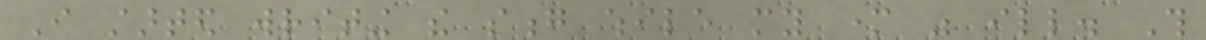I started writing the song while my mother was ill. This
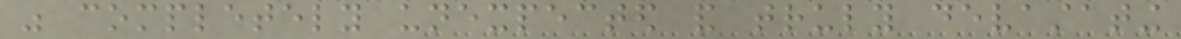was completely unexpected and truly devastating
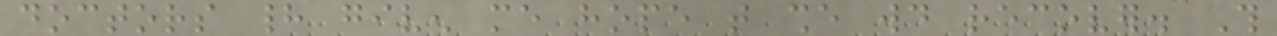doctors had given me hope that she would recover. This
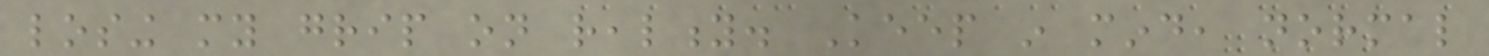losing my grip on reality. Keep in mind, normal
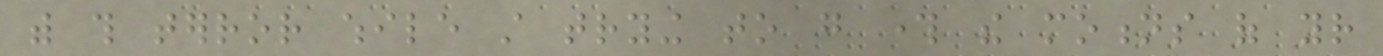with this terror while still trying to go through the motions of your
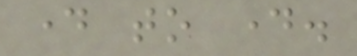day to day.
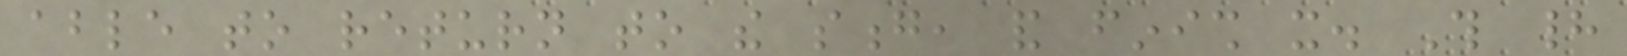able to return to the song, and finish it. This had
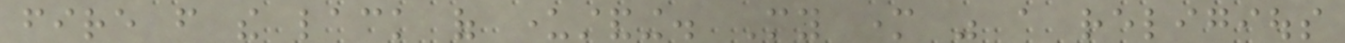fire from the lack of understanding. My mother was a religious
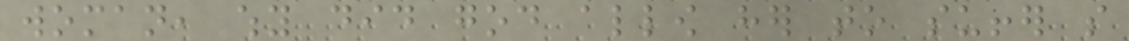woman, why did god allow her to suffer so
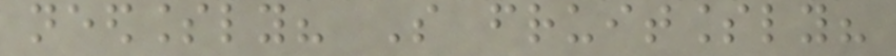needlessly? So fruitlessly?
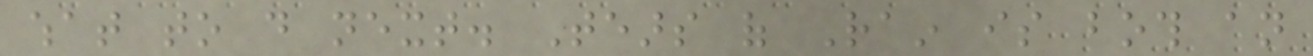what to do next. Tears of Rain is both an
